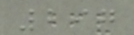297
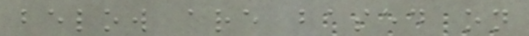below are based on
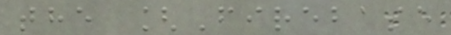the [Firebase
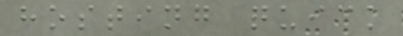hosting quick
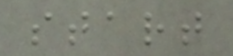start
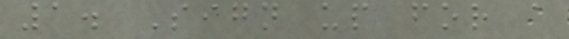1. Sign up for a
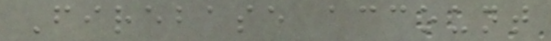Firebase account
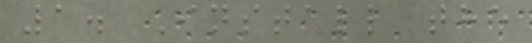1. Install the
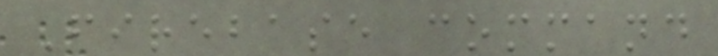Firebase command
